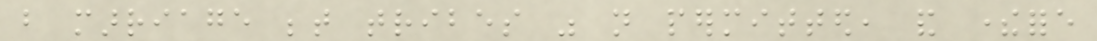but marriage between tribes was not permitted, and therefore
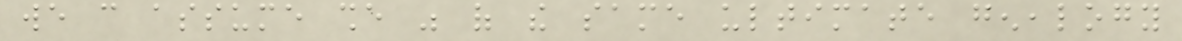we can assume she was of the same ultimate genealogy
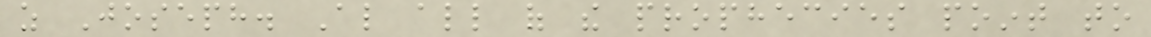as Joseph. Also all of the prophecies point to
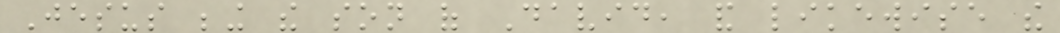Jesus being the son of David, and likewise the
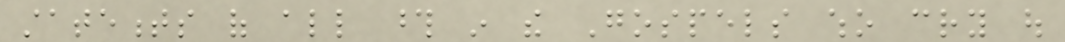statements of all those in the Gospels who cry out
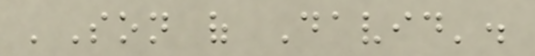'Son of David'.
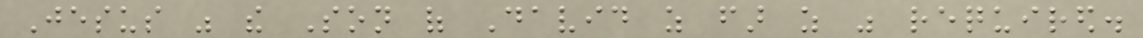Jesus was the Son of David as far as was required.
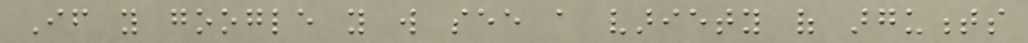If you google you will see a variety of arguments
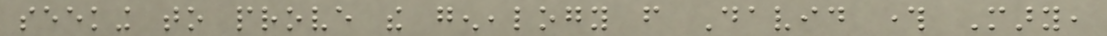seeking to prove the genealogy from David through Mary,
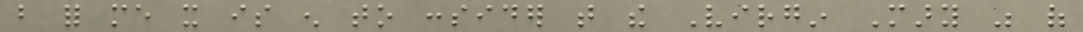but for me it is enough to consider that the Virgin Mary was of
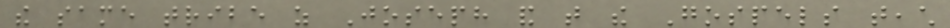the same tribe as Joseph and that the Gospels teach
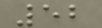52
